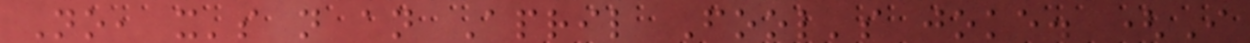No, it's not an April Fool's joke. (I
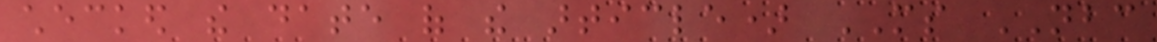checked the date of the article) MS NBC
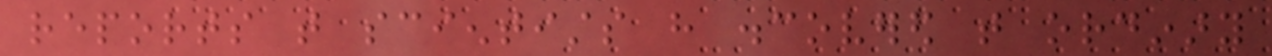reports that scientists have discovered that ordinary
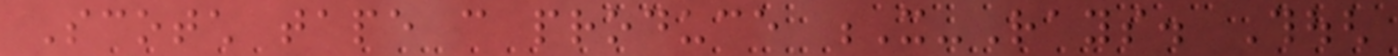Scotch tape can produce X-Rays. Though
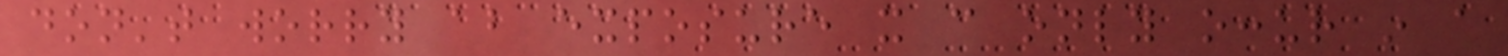don't worry about exposure it can only occur in a
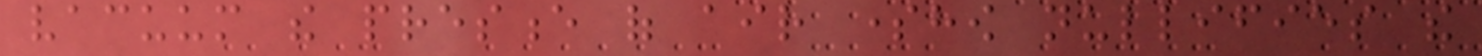vacuum the presence of air somehow nullifies the
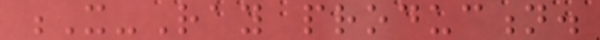X-Ray production.
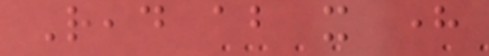Read about it here
